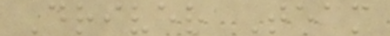Driver Team
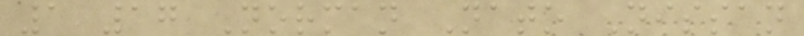1 17 Norman Nato Nissan
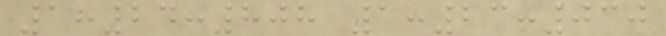1:24:808 1:23:030
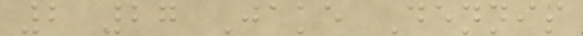2 27 Jake Dennis
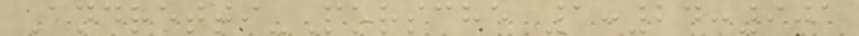Andretti-Porsche 1:24:901
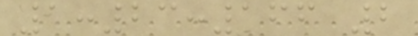1:23:166 2
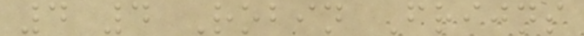4 4 Robin Frijns
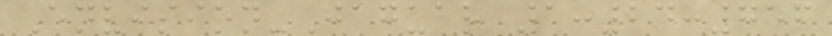Envision-Jaguar 1:24:756
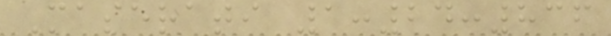Maserati 1:24:836
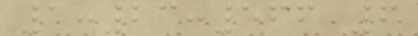1:23:566 6
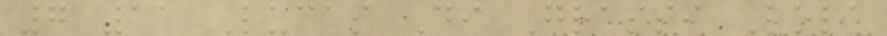7 11 Lucas Di Grassi Lola
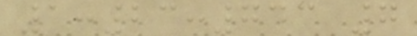1:23:743 7
